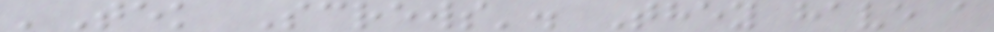'Tek Screws'. They have a
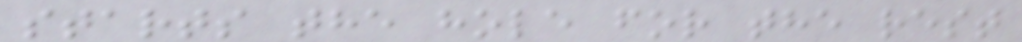starts the hole for the rest
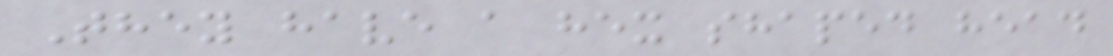They have a hex shaped head
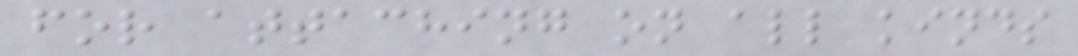for attaching on all kinds
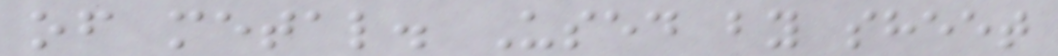of metal. Used by sheet
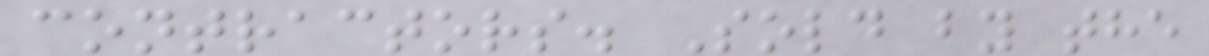contractors. Sold by the
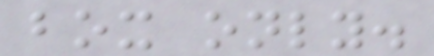box only.
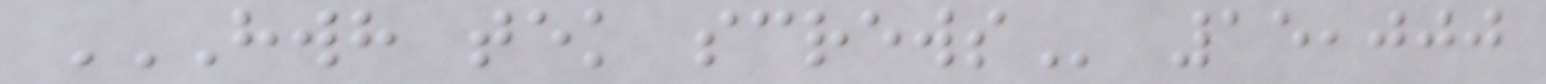HWH TEK SCREWS 15,000
